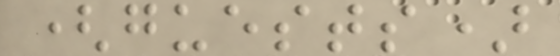(guests)
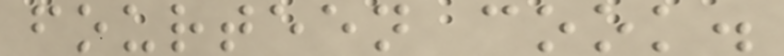fourteen cook.
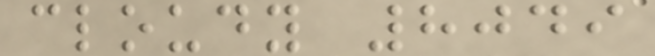cloudy 8049
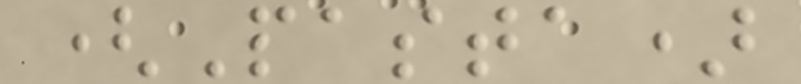(Pasta)
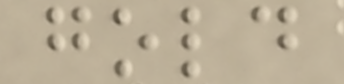gold
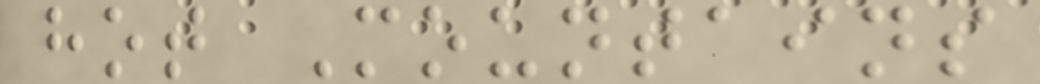hot Mountains
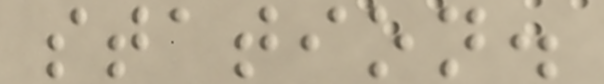station.
